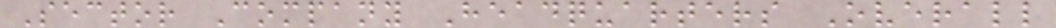Sector Company Headquarters Overall
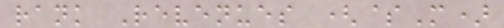rank Revenues ($M)
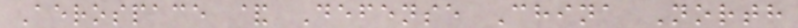Aerospace & Defense China North
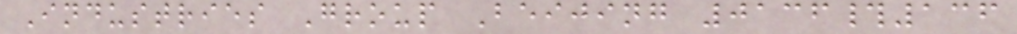Industries Group Beijing 0136#136
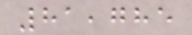81,785
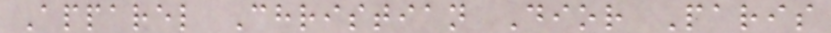Apparel Christian Dior Paris
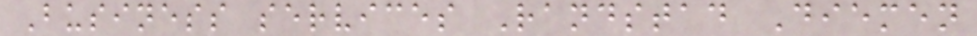Business services Randstad Diemen
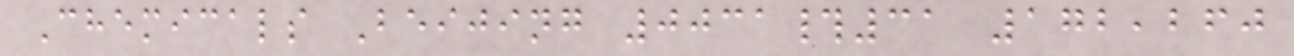Chemicals Beijing 0031#31 172,260
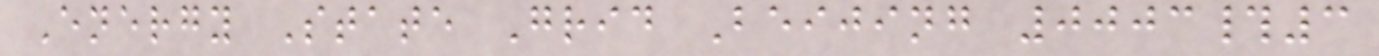Energy State Grid Beijing 0003#3
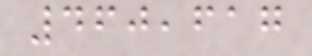460,617
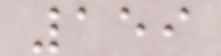159
